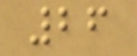26
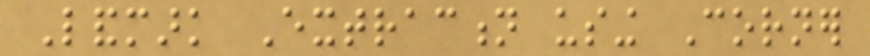Landmark Extraction using Corner
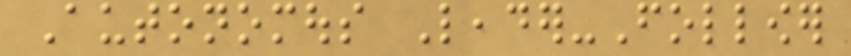Autonomous Leader-Follower
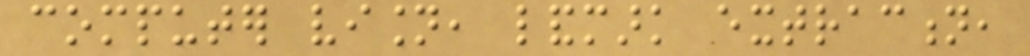computer vision, landmark extraction,
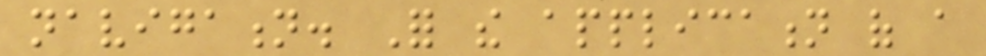navigation. For the application of a
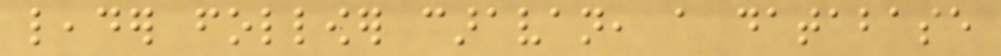leader follower caravan, a database
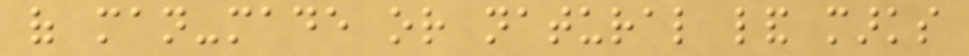of man-made or natural land marks
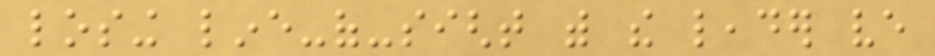losing line-of-sight with the leader ve
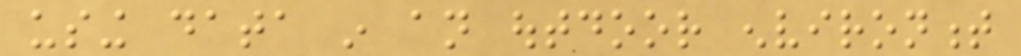using data in an outdoor environment
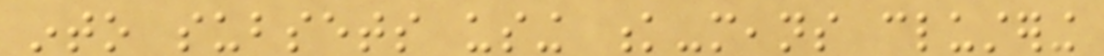into subsets using k-means clustering
